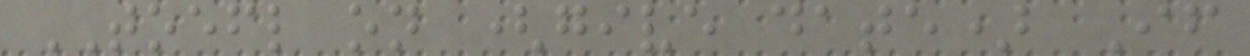TOEFL on (give date) If
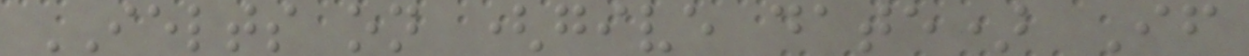IELTS on (give date) If
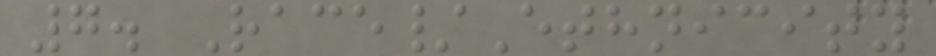7. Race/Ethnicity
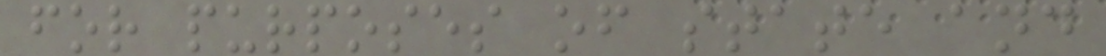for purposes of state and
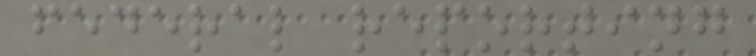federal reporting
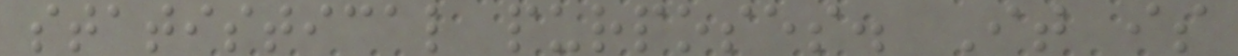statistical purposes. It is
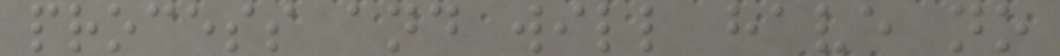process and will have no
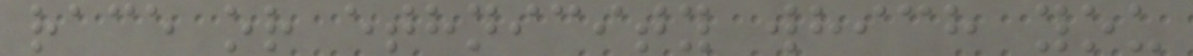race or ethnicity which you
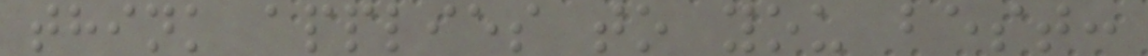think applies to you best:
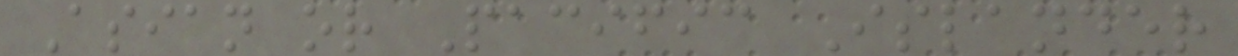Asian or Pacific Islander
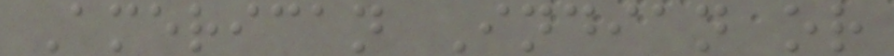American Indian or
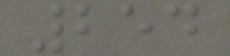254
